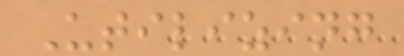Utilizing
